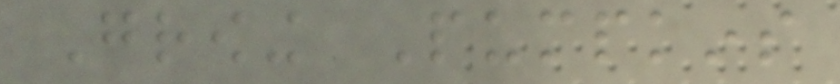Growing Pumpkins
